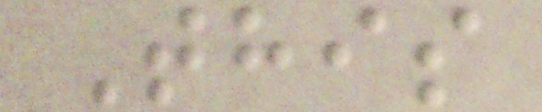This
